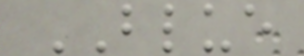BLUE
